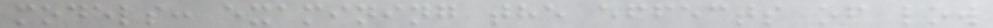models: examining the effects of low
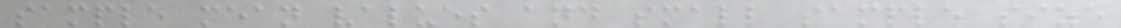sample mean values and small sample size
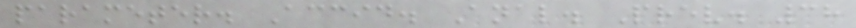parameter. Accid. Anal. Prev. 38
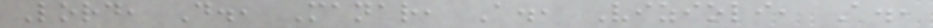Lord, D., Manar, A., Vizioli, A.,
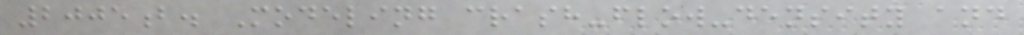2005b. Modeling crash-flow-density and
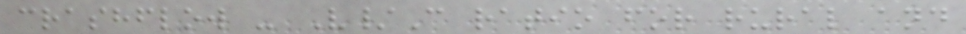crashflow - V/C ratio for rural and
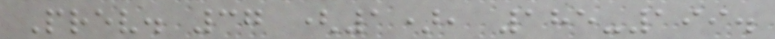Prev. 37 (1), 185-199.
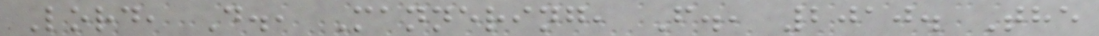Lord, D., Mannering, F., 2010. The
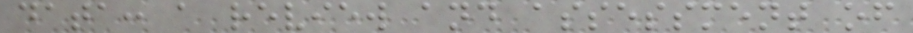data: a review and assessment of
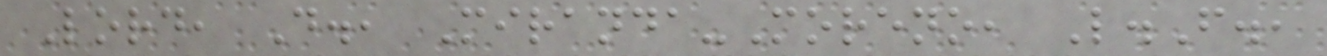Lord, D., Miranda-Moreno, L.F.,
